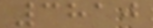3810
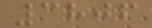3806
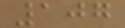107
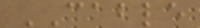CABLE
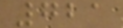721
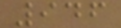946
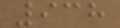938
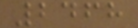2468
